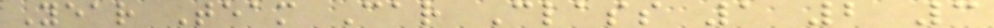Year Team Car Class 1 2 3
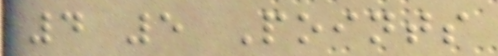4 5 Points
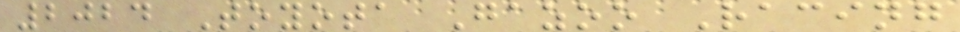2024 Toyota Gazoo Racing
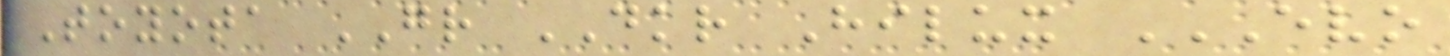Toyota GR DKR Hilux EVO
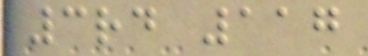3rd 117
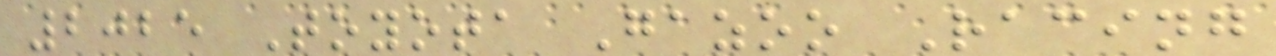2025 Toyota Gazoo Racing
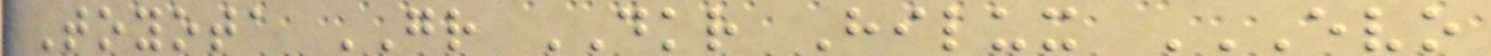Toyota GR DKR Hilux EVO
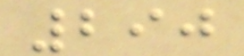290
